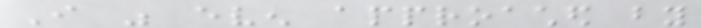I was even approached by
